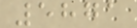5871
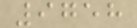9758
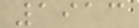1913
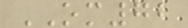OM72
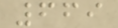669
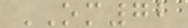OM72
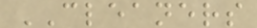CLEANERS
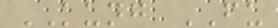KUNG FU
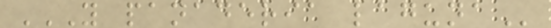Y PANADERIA LAGUNA
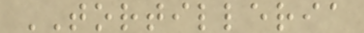TORTILLERIA
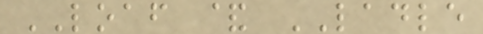LOAF & LADLE
